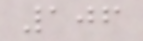106
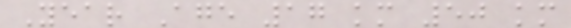Year Age 17 km 50 km
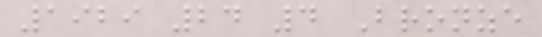1929 24 4 Bronze
